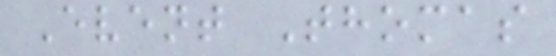Event Thomas
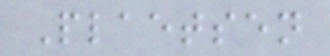Plaetsen
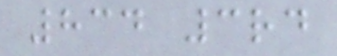834 3rd
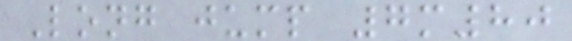Long jump 7m80
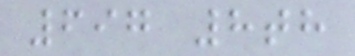697 8th
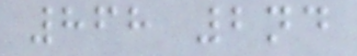868 2nd
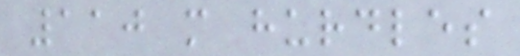110 m hurdles
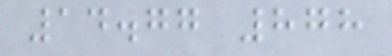14.77 878
